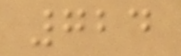724
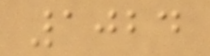1024
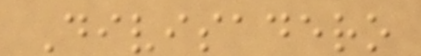Divisadero
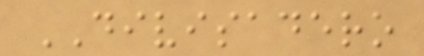DIVISADERO
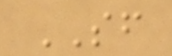SF
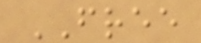FREE
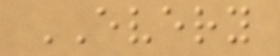EVERY
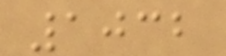1032
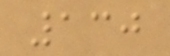130
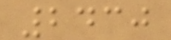2430
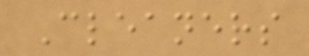Cleaners
